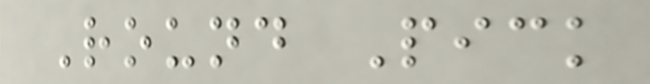Round Pick
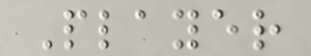Player
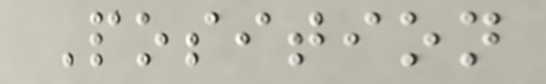Position
